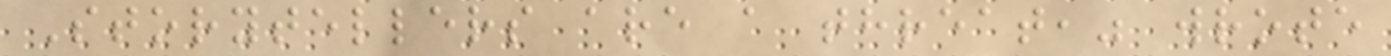Storytellers are a threat," wrote
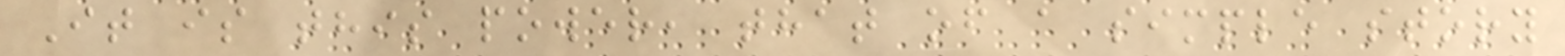It is this power, that of a simple story
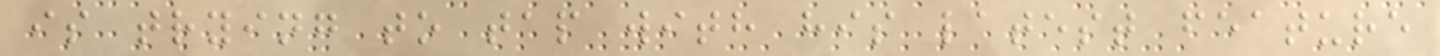is trying to tap with his latest feature
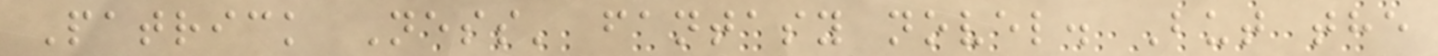Patrick Ness' fantasy novel. But the
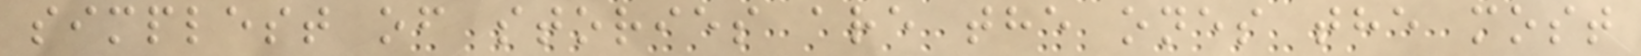simplest of stories are the ones the most
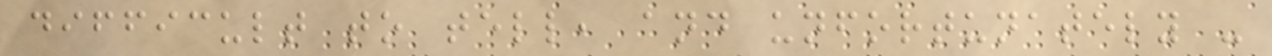difficult to tell, and unfortunately -
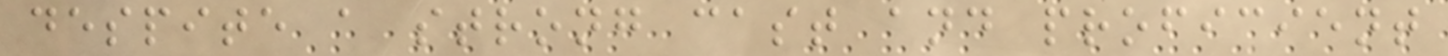despite a strong cast and proficient
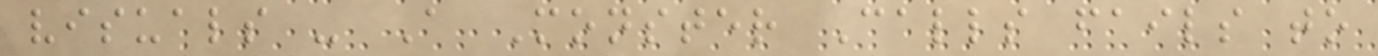visuals - A Monster Calls fails to
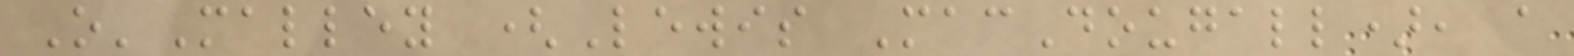O'Malley (Lewis MacDougall), a
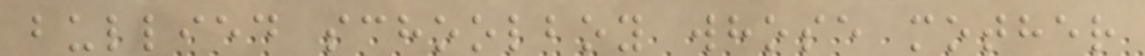bullied schoolboy whose mother
